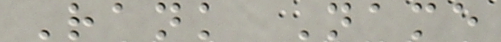Rank Name
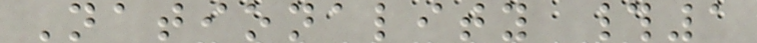Nationality #1
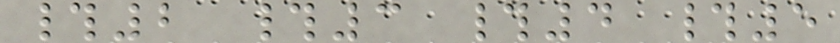#2 #3 #4 #5
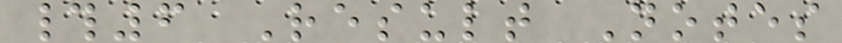#6 Result Notes
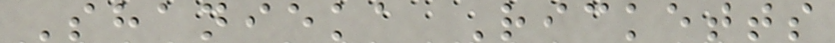Shanieka Ricketts
